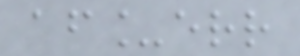af_err
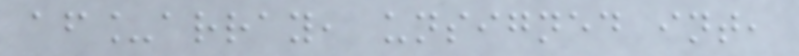af_array, unsigned int,
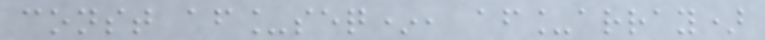const af_seq*, af_array)
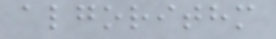algorithm
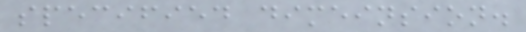specified dimeinsion.
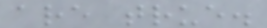are true.
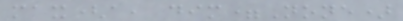max(a, dim=None)
